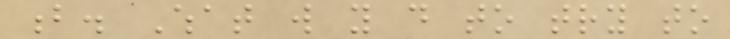b. What will you do to try to
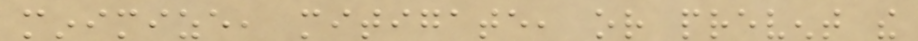minimize, mitigate, or prevent the
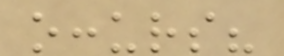occurs?
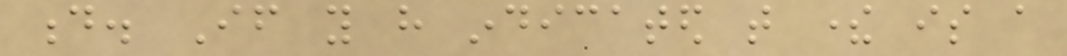d. If you have indicated that there is a
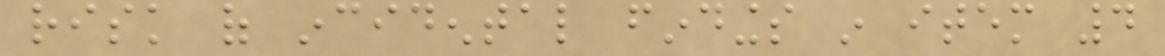risk of incidental findings in item 4
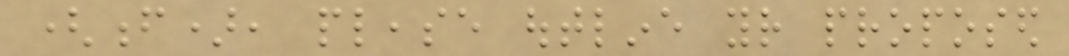(f), please outline your proposed
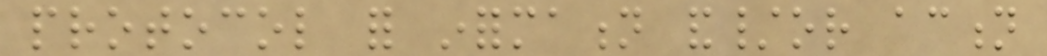protocol for information and/or action
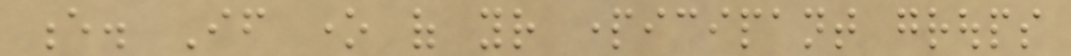e. If one of your participant groups
